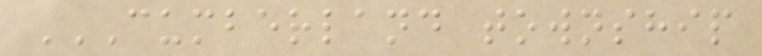CUMBERLAND TOWNSHIP
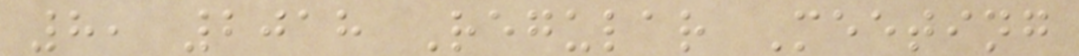8, 2018 Regular Meeting
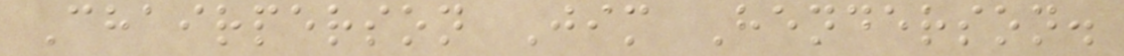Chairperson Jim Henderson.
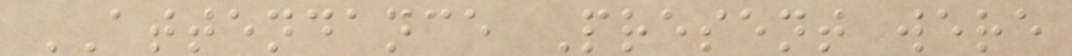ATTENDANCE Present were
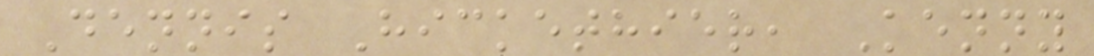Dennis Hickethier, Kenny
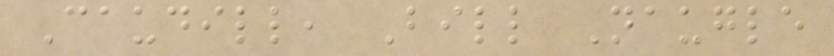Caudill, Bill Naugle
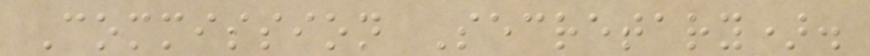Commission Secretary).
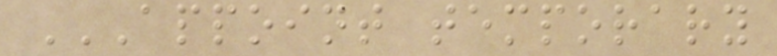APPOINT TEMPORARY
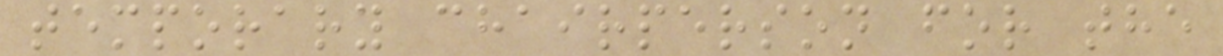temporary chairperson for the
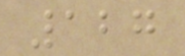127
